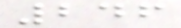246
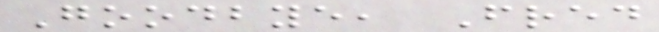Goodbye, Fred
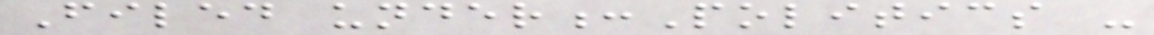Filed under:Politics -
